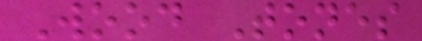Wood Tones
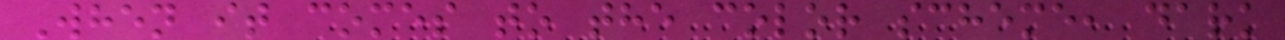When it comes to the color scheme, dark
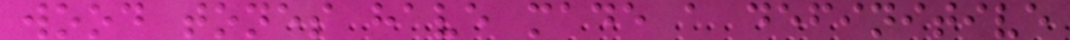wood tones have made a definitive
